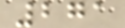271
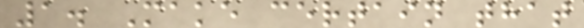1. Make certain that
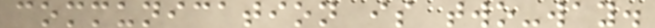communication is two-way.
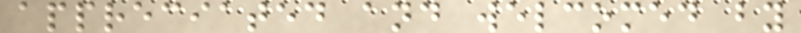appreciated and welcomed by
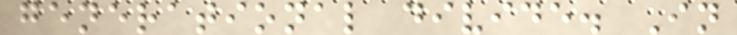generational divide. In
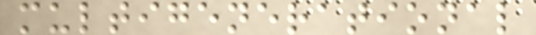multigenerational
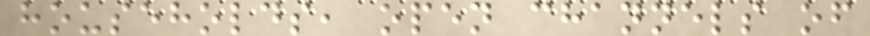households, open channels of
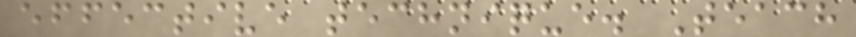effective technique. Teach
